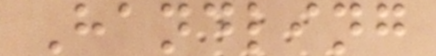Handling
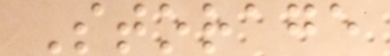Storage
